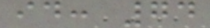id: 74
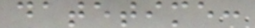datetime:
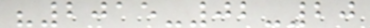"2015-02-20
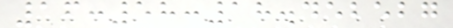16:58:18.452527
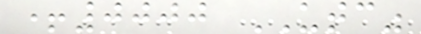+0000 UTC"
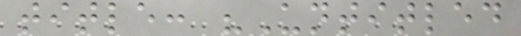title: "Untitled
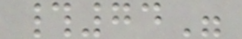#74"
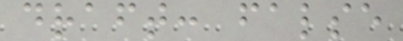draft: false
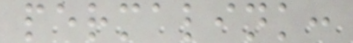permalink:
